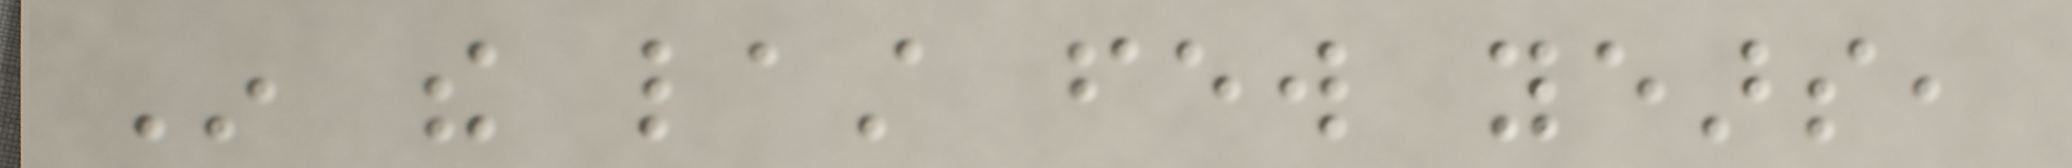In the last few years,
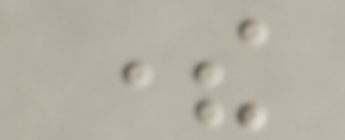there
